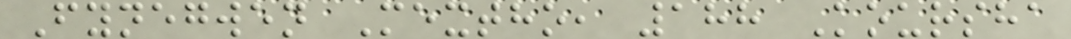Fynegwen Mextho, 188 Koursha
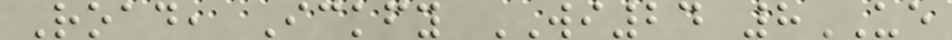Road, Ickfy WI24 8UE
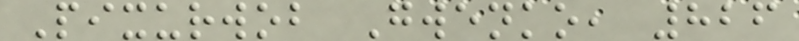Pixurwob Gwenko, 826
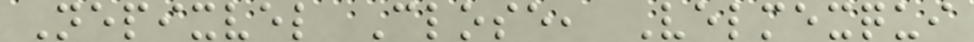Nepixvel Close, Velmexqui
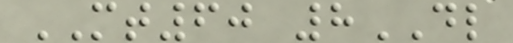MT60 8DL
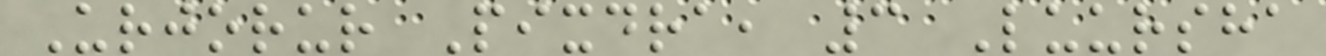Urjorur Pixdra, 3 Luursha
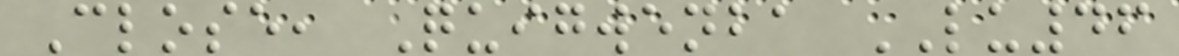Close, Quigwenba LU46
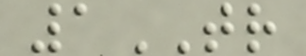1TR
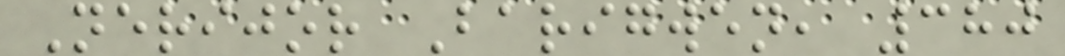Nerijor Barigwen, 380
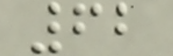62
